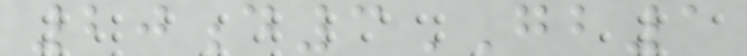20d3GB1
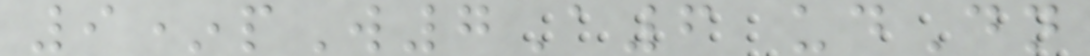9*pW7A6 udDn
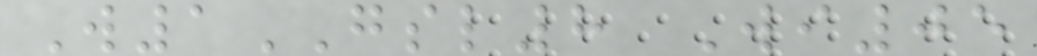W1GSL8 Wi05
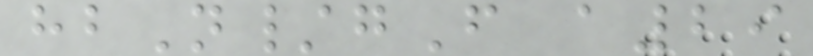hbN/gF a29
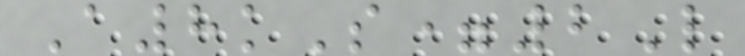A8kS=2L
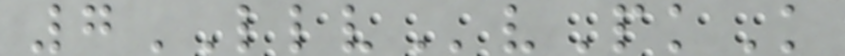7LLVvPkK
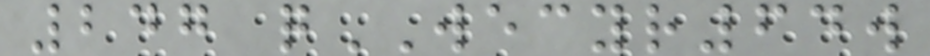247 qWECYR64w
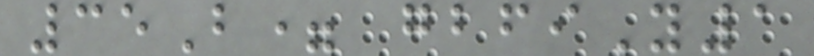35B= gbfiY1
